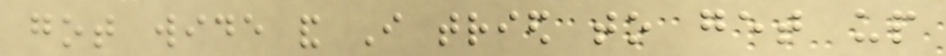got wide and I tried to get up
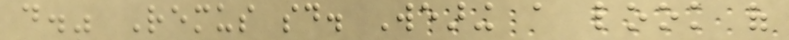do." Remus said. Wearing a look of
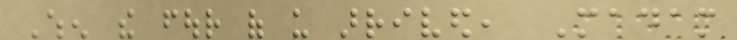When the four of us arrived, Madam
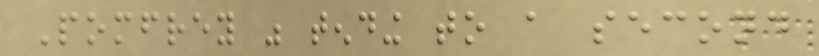Pomfrey was tending to a second
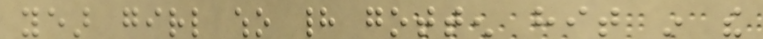year girl who had gotten hit in the
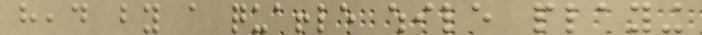head by a quaffle while playing
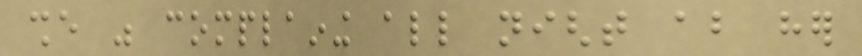she was complaining all night about her
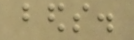beds.
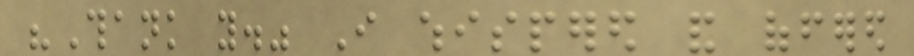"Thank you." I whispered and offered
